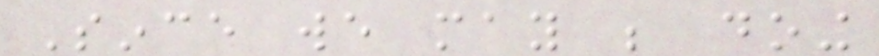Since we may be doing
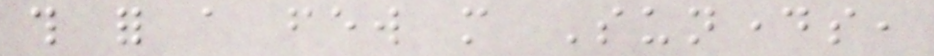this for a few more Sundays,
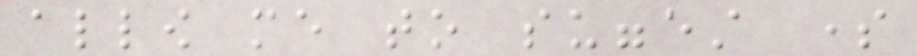allow me to suggest some
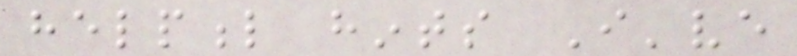helpful hints I've
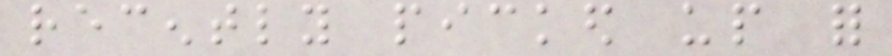recently picked up for
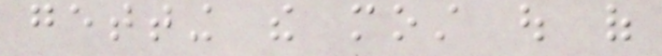getting the most out of
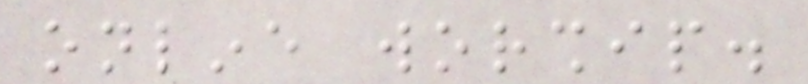online worship.
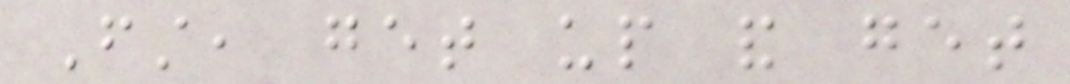First, get up and get
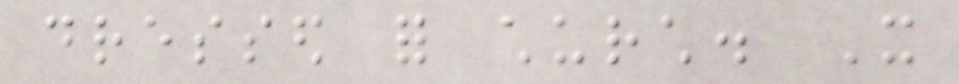dressed for church. It
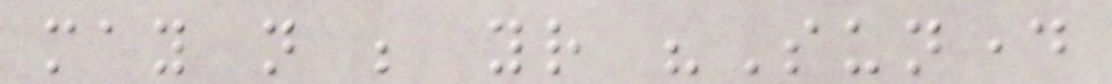may not be your "Sunday
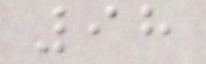98
